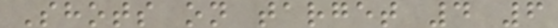Shots on target 4 6
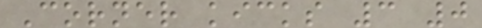Corner kicks 3 0
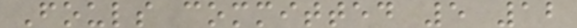Fouls committed 5 12
